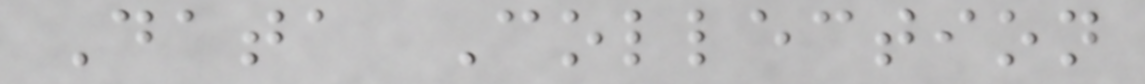Data Collection
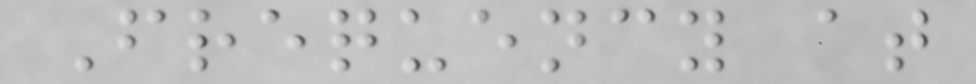Frequency at
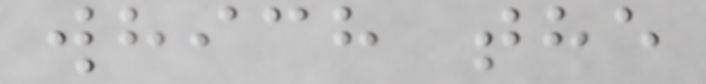which the
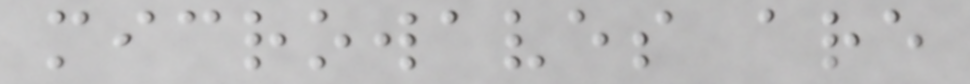microwaves are
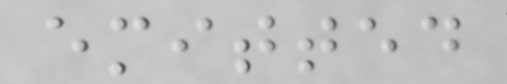emitted
